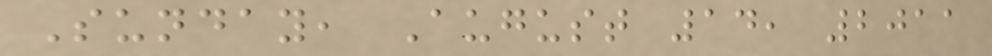Sunday, August 14, 2011
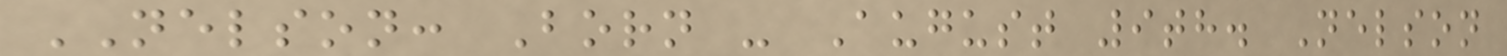NELSON: Born - August 9th. Nelson
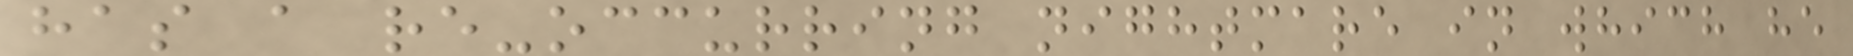has a re-occurring nightmare in which he
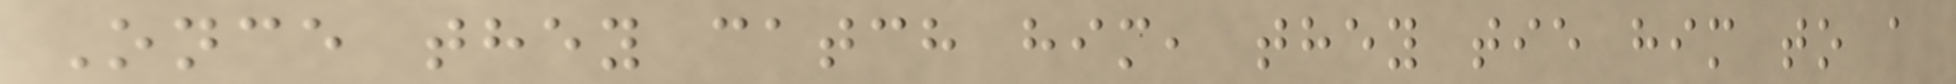Once they catch him, they tie him to a
